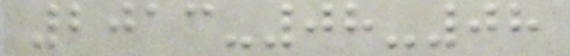2013-08-08
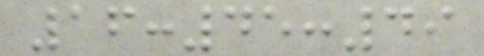16:45:49
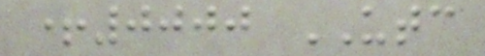+0000 UTC
